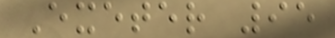Exeter 95
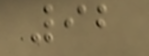92
